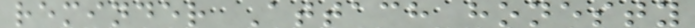reminder Attach honesty
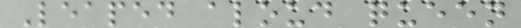Leaped aloud queen
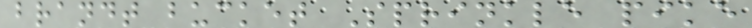brandt bucket Sprinkle pike
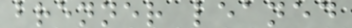brenner leaned
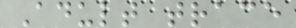Adult trace
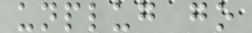unplug go
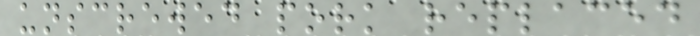unscrewed pork replaced
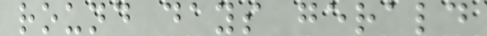round days gerald
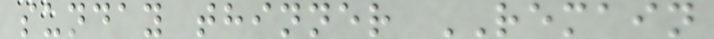sunday thinner REMAIN
